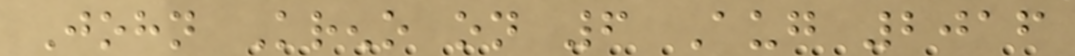John Kreno on 6 Aug 2016
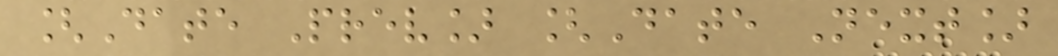[Date Prev] [Date Next]
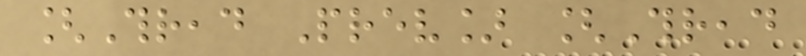[Thread Prev] [Thread
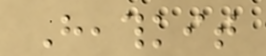Heathkit
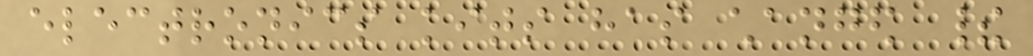electronics kits has changed their
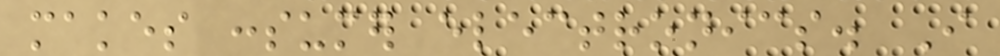makes consumer electronics. I
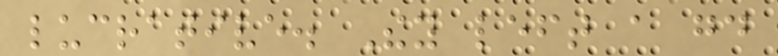lucrative. They left a good
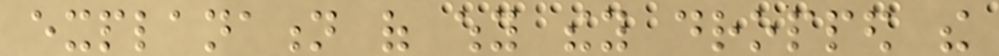explanation of why they dropped the
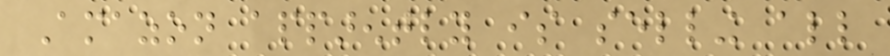Amazon apparently is selling all
